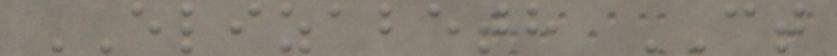ELIZABETH CT
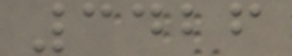3426
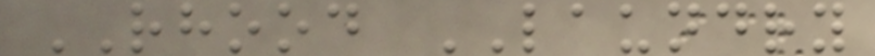RHOOD LAUNDRY
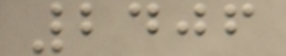2406
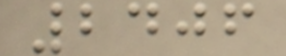2406
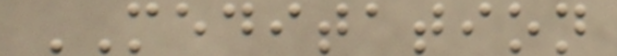MEDITATION
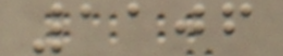1106
